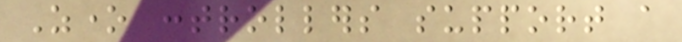Zone controllers support a
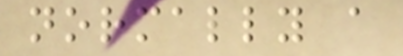normally a
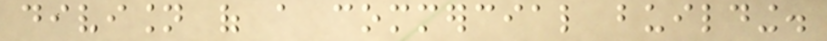division of a commercial building.
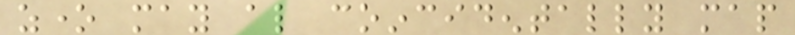zone may also coincidentally map
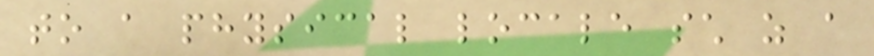to a physical locale such as a
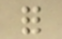for
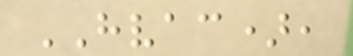HVAC),
